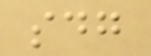sdg
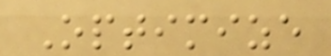Optimize
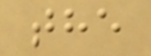the
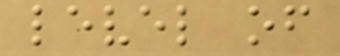level of
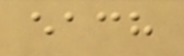each
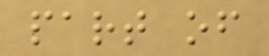part of
